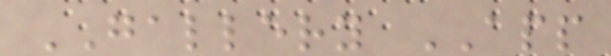GALLERY APP
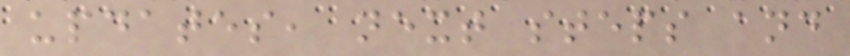updates, next steps and
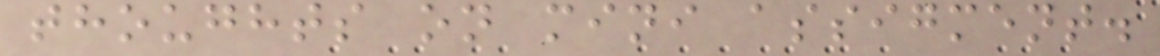thoughts on mini assigment.
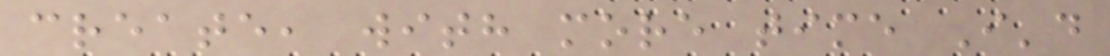create, with more time I'd
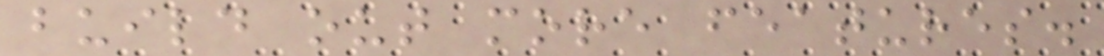build out more features.
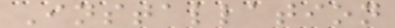Installation
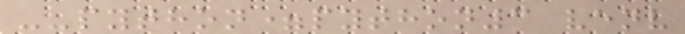--python=python3 venv
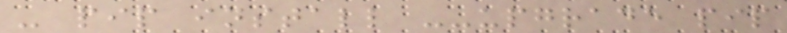- pip install --upgrade pip
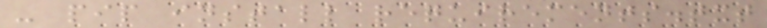- pip install requirements.txt
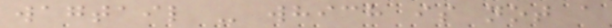wagtail - which is not a
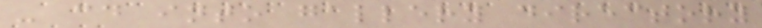- cd into gallery directory
